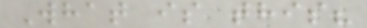What is this?
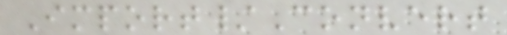Import/Convert
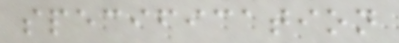specification
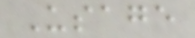Usage
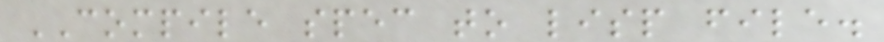COMPILE spec to lisp file.
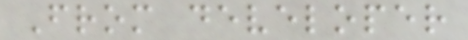From developer
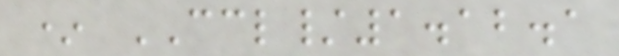* CCL/1.12.1
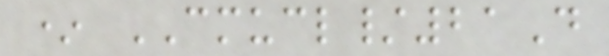* CMUCL/21D
